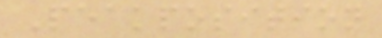Peakposition
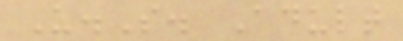U.S. Adult
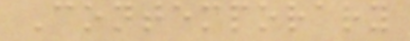Contemporary
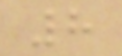8
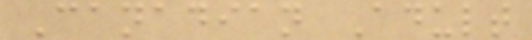Canadian Adult
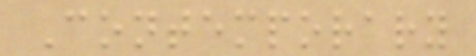Contemporary
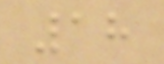18
